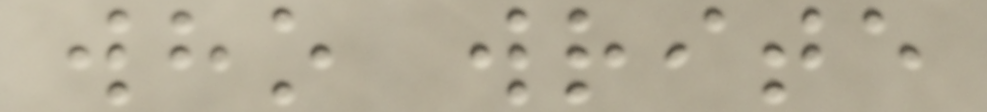who write
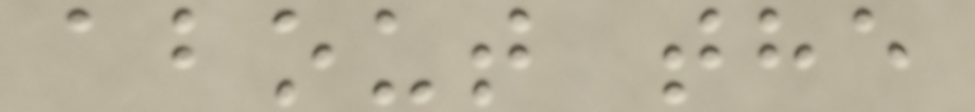about the
